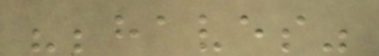"behaves"
